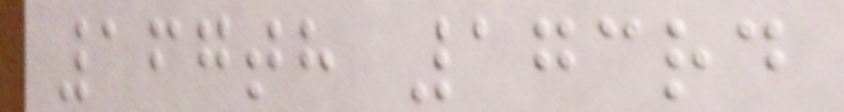167th 173rd
